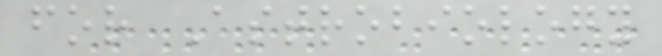for Astrobiology
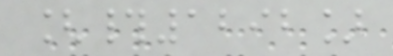[#1292]
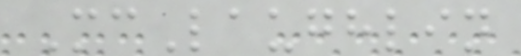McLaughlin
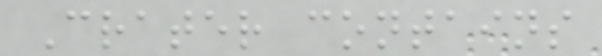Crater contains
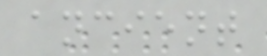ancient
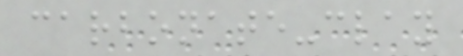carbonate-clay
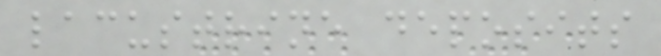lacustrine deposits
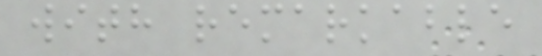with remarkable
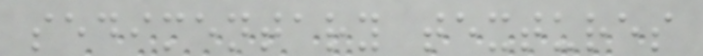sedimentary textures
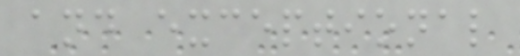and exceptional
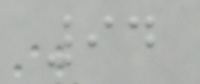94
